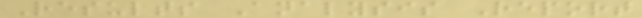Results Analysis Report
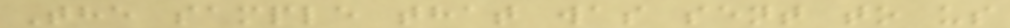The sample that was sent to us
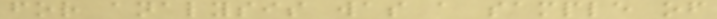for analysis was a sample of
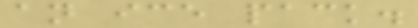an ice pack.
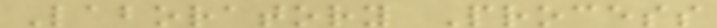Laboratory Process
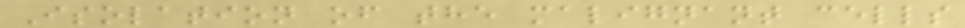Isolation of the malignant cells
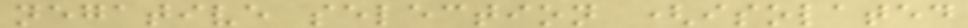negative selection (isolated
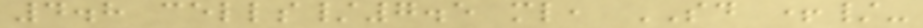4.8 cells/7.5 ml, SD +/-
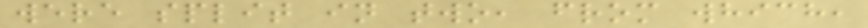were split in two, from which,
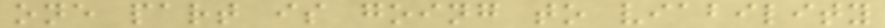one part is going to viability
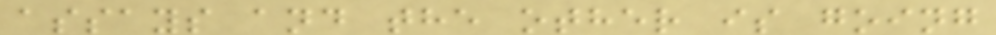assays and the other is going
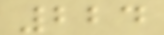224
